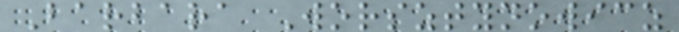Barbara Worsztynowicz
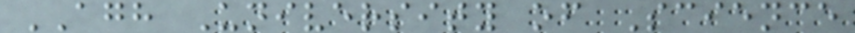AGH University of Science
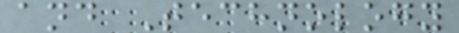and Technology
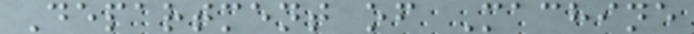Department of Machine
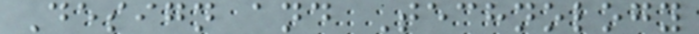Design and Technology
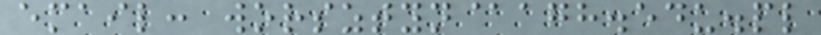email: worsztyn@agh.edu.pl
